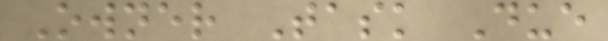Owner Task Due
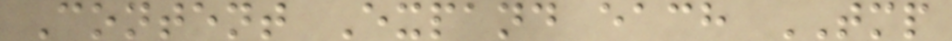Content Expand each TMP
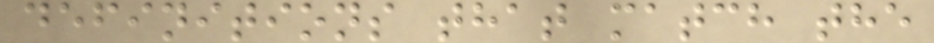definitions that match the
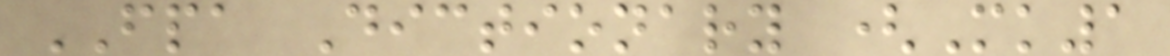FPA Dictionary (Mk1
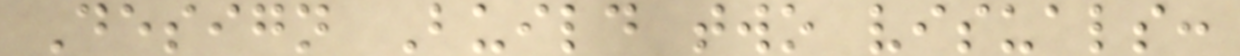Design Build two visuals:
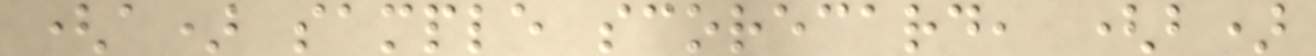(a) sample scorecard, (b)
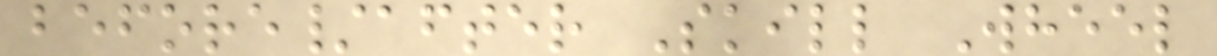before/after Skill Wheel
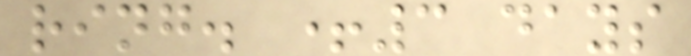ring. +3 days
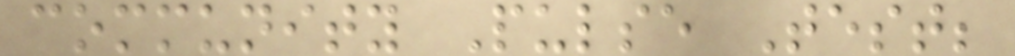community Pulse Test;
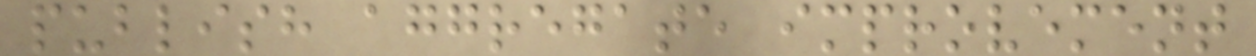publish aggregate improvement
